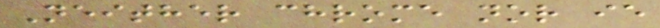Neither chrome nor ie
